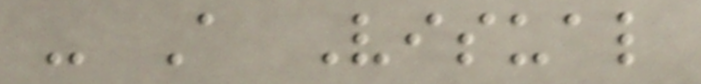- A Visual
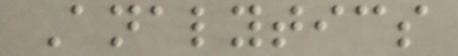Analytics
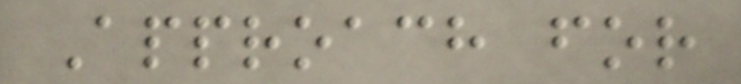Approach for
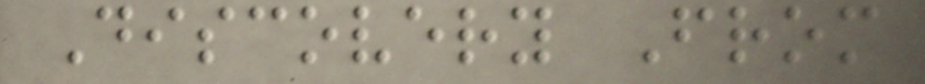Discovery From
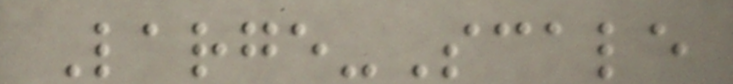Large-Scale
